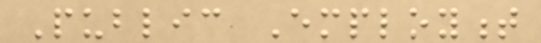Public Employment
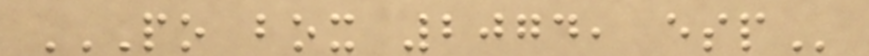PO BOX 2074, ESP
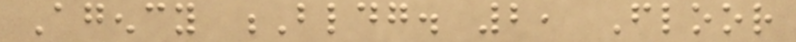Agency Bldg. 2, Floor
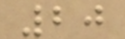20
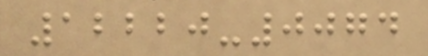12220-0074
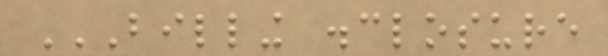BILLING DISCLOSURE
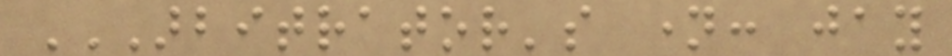ARBITRATOR'S NAME: JAY
